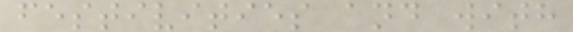festivities and with
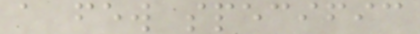a few specific
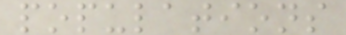populations
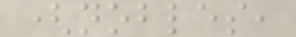(nobles,
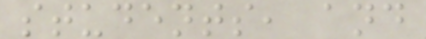students, and
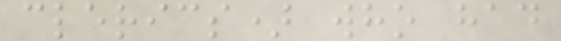clerics) who had
